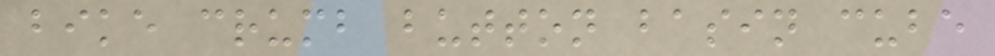bike crumb button basin cube
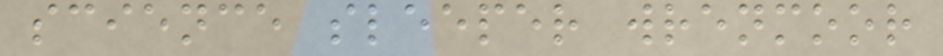science sleeper wrenmoor
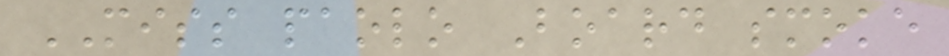MISS paolo Board smoke
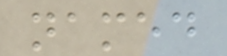named
